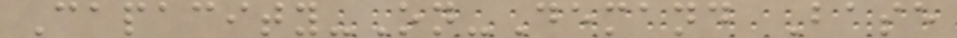Capacity-On-Demand Base
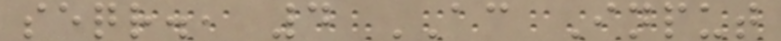seqr., 4 AC Input
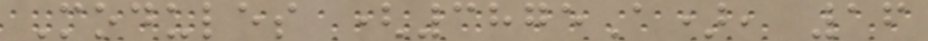Modules (3875A), 16
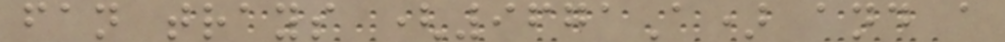fan trays (9671A) and a
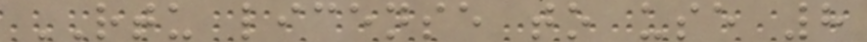RTU license to use 8
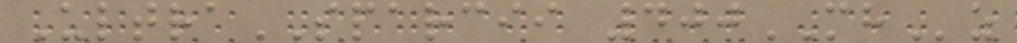UltraSPARCII 400MHz
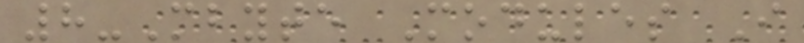8-Mbyte Modules I
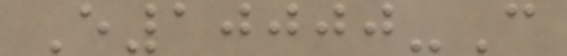E10000-C
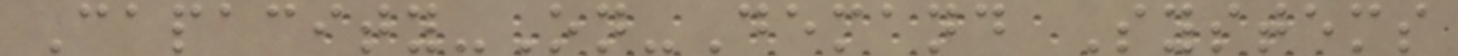Capacity-On-Demand Systems
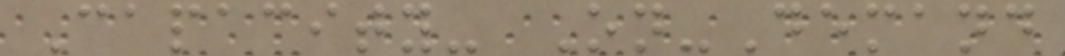Capacity- On-Demand
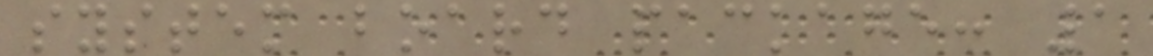system board package: 1
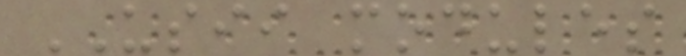USII modules
